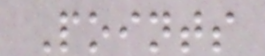Points
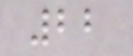22
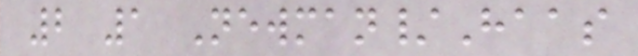2 1 Newman/Haas
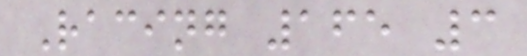Racing 165 3
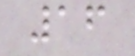16
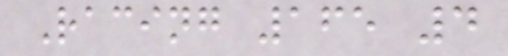Racing 165 4
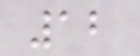12
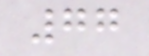77
